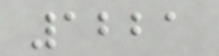1221
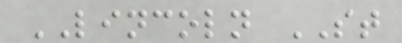LINCOLN ST
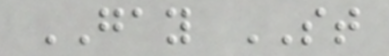GAY ST
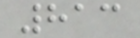813
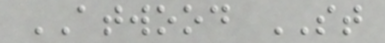ATWOOD ST
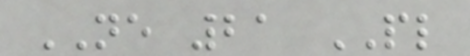NE 21 PL
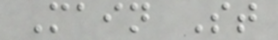Main St
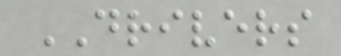DRIVERS
